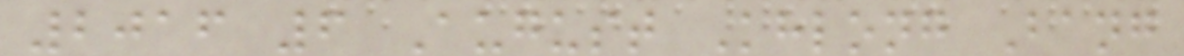2016 6 August Khlong Bang
